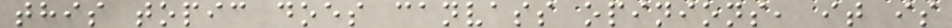this topic does canvass opinions, it is
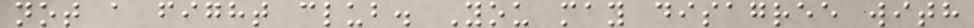not a fight club. You may disagree with
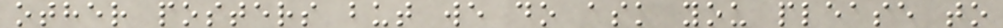other posters but we do ask you please to
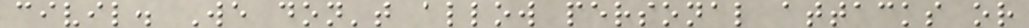civil. We don't allow personal attacks or
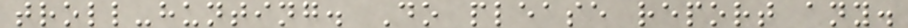troll-hunting. Do please report any.
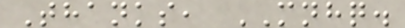Thanks, MNHQ.
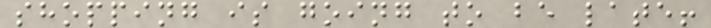shopping is going to be late!
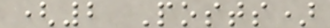(2 Posts)
